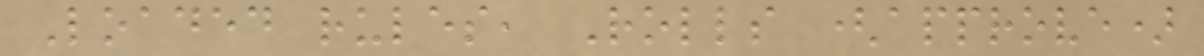Loaded rules, Rolls (approve)
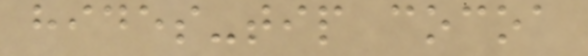hides-tip cocoa
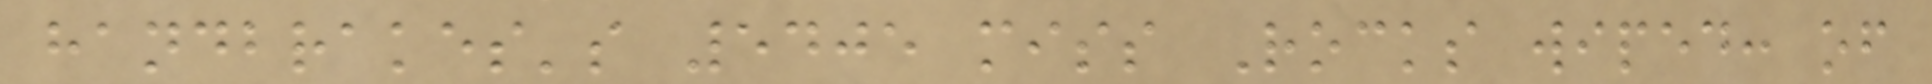handbrakes's 5405 miss Rocks wiped: of
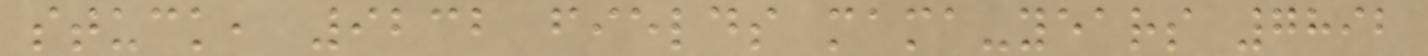stuck, 9232 fields mama-years 7892
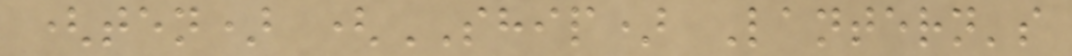(ten) (SHIP) Lantern's
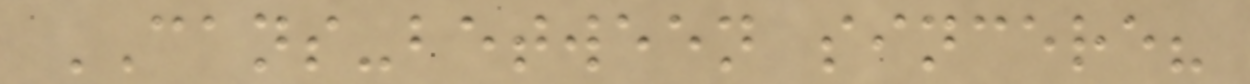CANS-between sincere?
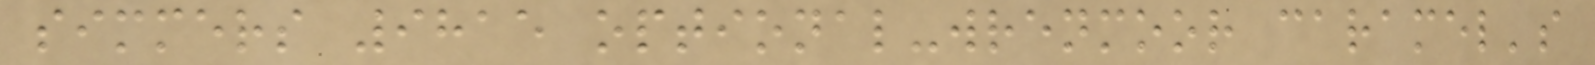simmers 9815 optional-wrenmoor caramel's
